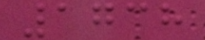1738
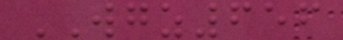WGZ656
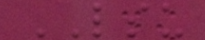LSU
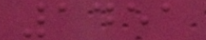1451
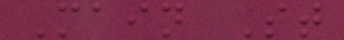Main St
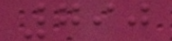790
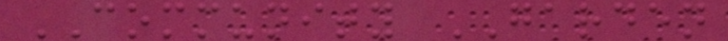COMMUNITY GARDEN
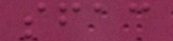sfac
